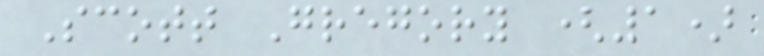Scott Gregory (1)
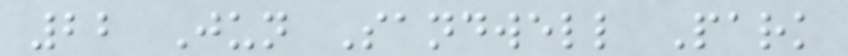22 Jun Sandwell Park
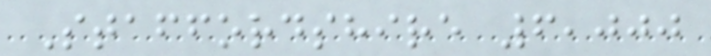Staffordshire 6,000
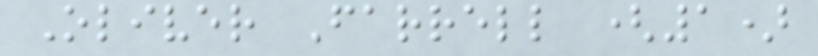Oliver Farrell (1)
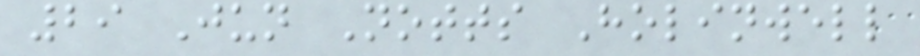29 Jun Notts Holinwell
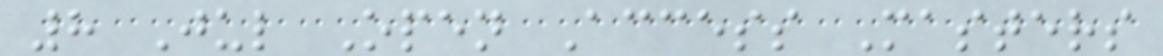8 Jul Open Access Masters
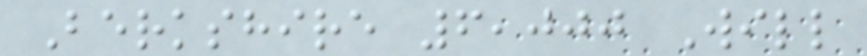Berkshire 6,000 Will
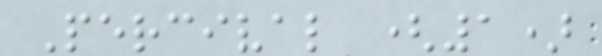Percival (1)
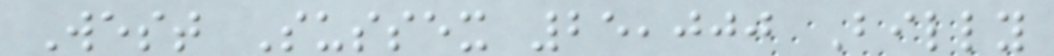West Sussex 25,000 Billy
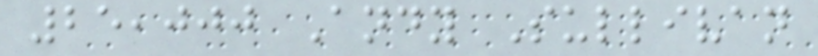25,000 Andy Sullivan
